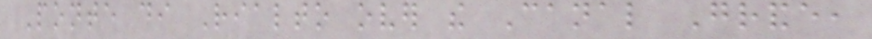Ponte di Rialto over the Canal Grande,
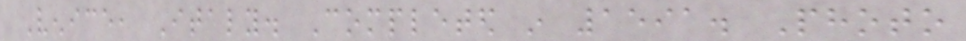Venice, Italy. Completed in 1591. Photo
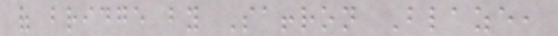of bridge by Saffron Blaze,
